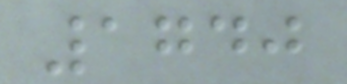1740
